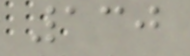130
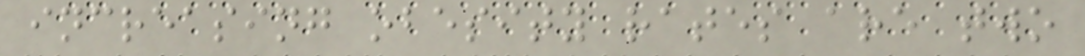increasing obesity rates are two
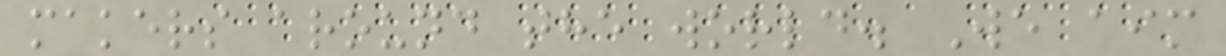makers around the world. We aim
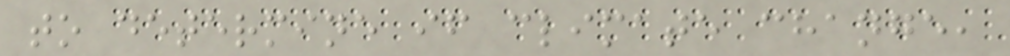to determine if climate change,
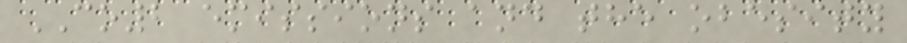CO2 emissions and the obesity
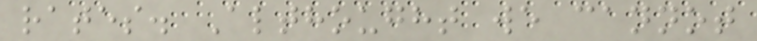rates. Althought we cannot
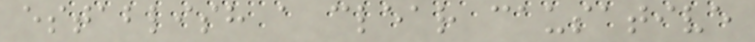establish a clear causative
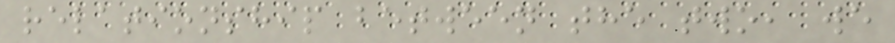relationship between the two, we
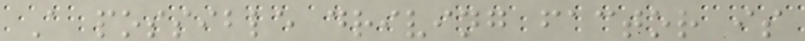A possible driving factor is
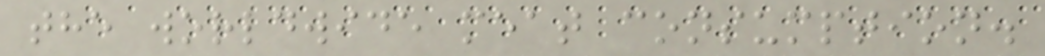the worldwide meat consumption.
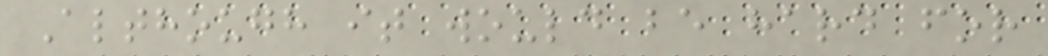Although it would be hard for
